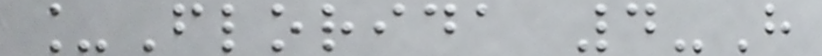_Florida 4-H
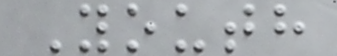Youth
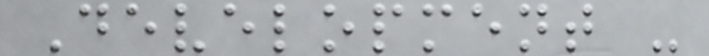Development -
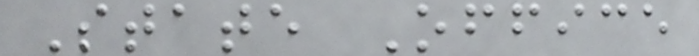State Office
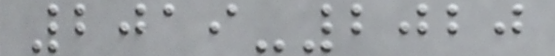2019-2020
